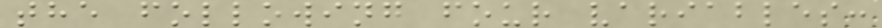the following four variables:
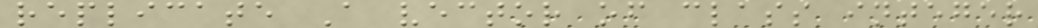replicate A vector of class integer
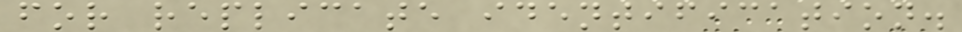for replicate identification.
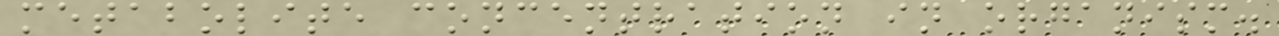metabolite concentration in organism.
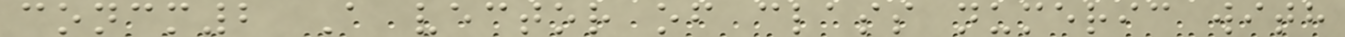concm2 A vector of class numeric with
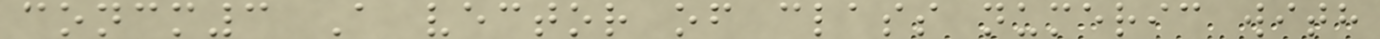concm3 A vector of class numeric with
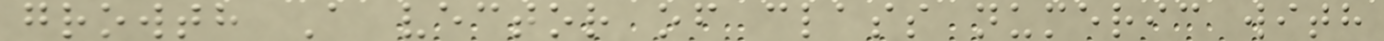growth A vector of class numeric with
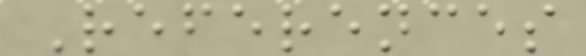References
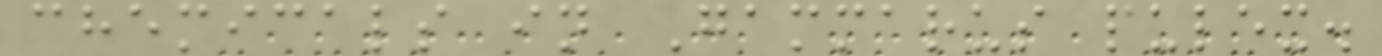chemicals in Gammarus pulex.
